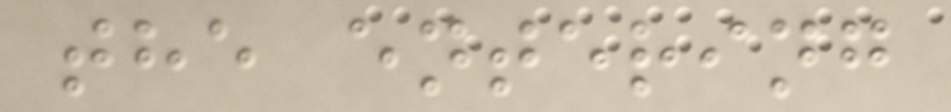the entering
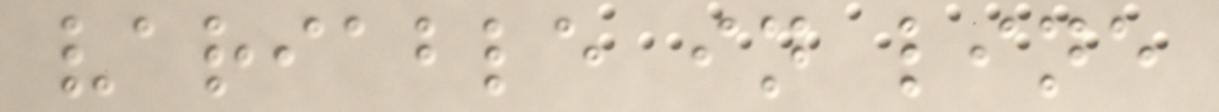variable in line
